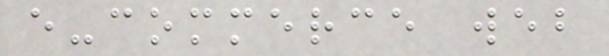e-commerce web
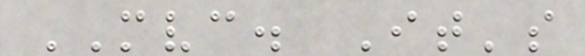MVC. It's
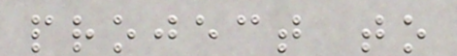project to
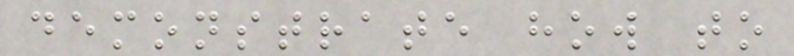demonstrate how to
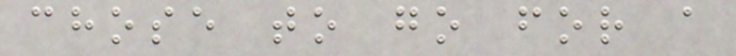chose to go for a
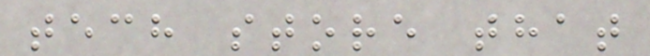tech store that
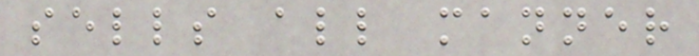sells all manner
